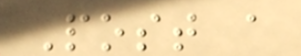Post a
